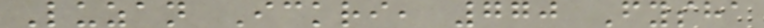Luzan Ickri, 770 Fysha
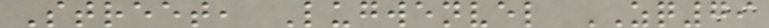Street, Lugwenvel ZQ79
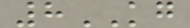8KG
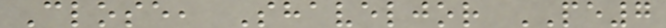Close, Shaveljor PE7
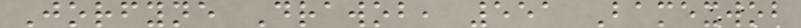Jorfyne Drawob, 551 Bamexwob
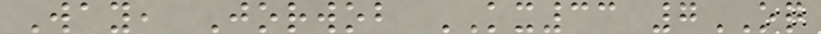Way, Jorwob KX33 7OQ
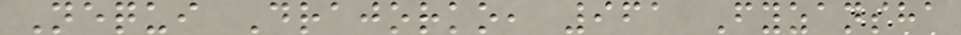Nequi Drajorko, 961 Fyzansha
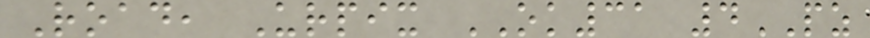Road, Urpix OK31 4PZ
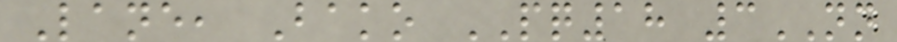Lane, Bako PQ18 3NN
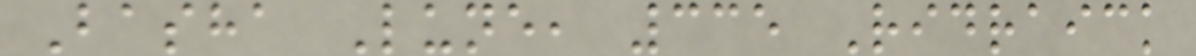Basha Lune, 335 Ridraick
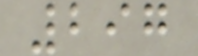297
